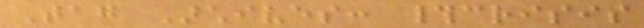Tag Archives: #crisis
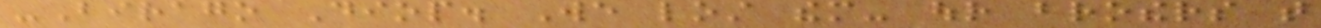-Birago Diop. We lost them- our brothers that
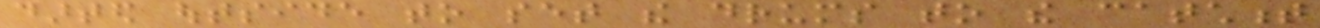darted outside to set the drums to the catchment
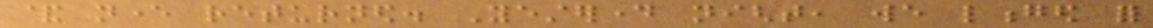& never returned. Yesterday night, we longed for
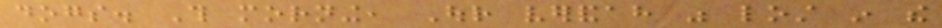dogs. This morning, Our verandah was lost in the
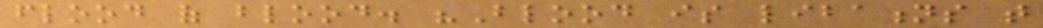flood of blood. "Blood is libations that
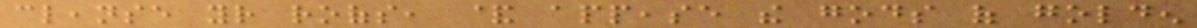cleanse your roofs, & appease the gods of golden
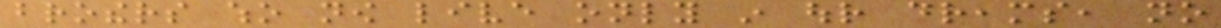brothers who now live only in our dreams, no
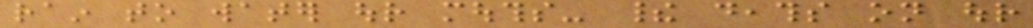rain to water our mouths- their deaths on our
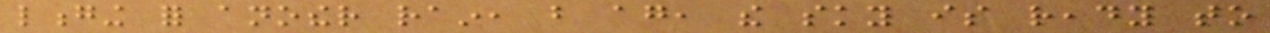longing for another rain, but again, the sky is ready to
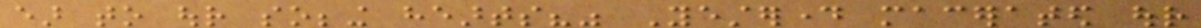ear to our sobbing hearts?" Yesterday macerated our
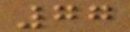77
